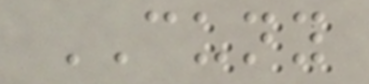CUNY
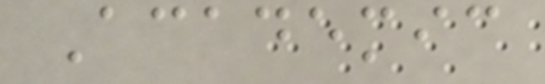Academic
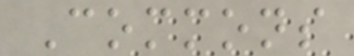Commons
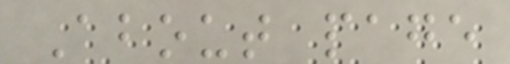About page
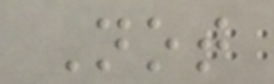Not
